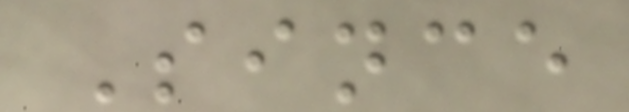Since
